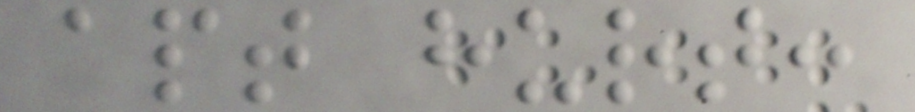apt hurt:
